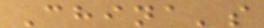China's
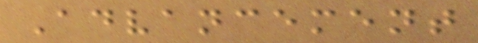Advancement
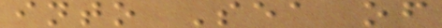into Sea of
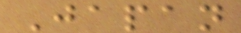Japan
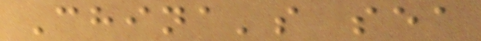China's sea
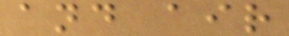and air
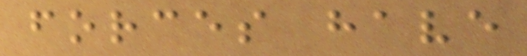forces have
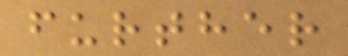further
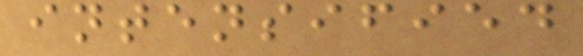intensified
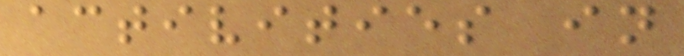activities in
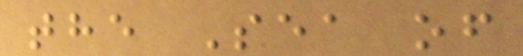the Sea of
